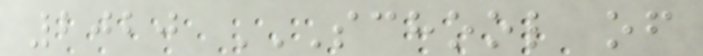2020 SCHOOL OF
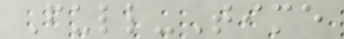Full-Time
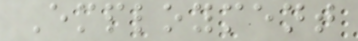Employment
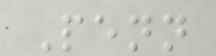Penn
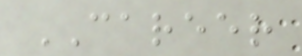CAREER
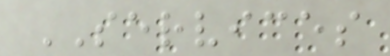SERVICES
